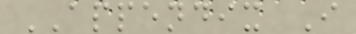APPENDIX I
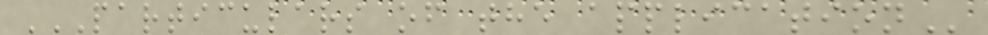PARTICULARS OF THE APPLICATION
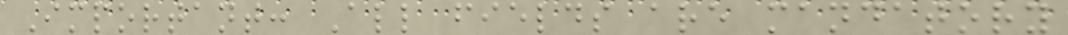Important: All fields are mandatory
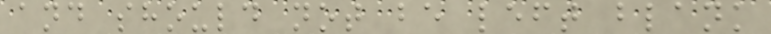and should not be left blank
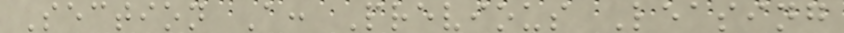Section A: Previous Leasing
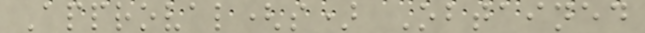Approval(s) Obtained
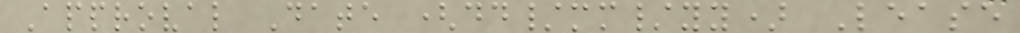Approval Date (dd/mm/yy) Lease
